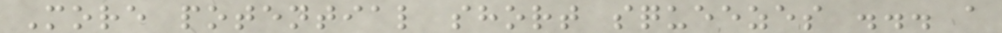More potential short squeezes ... a
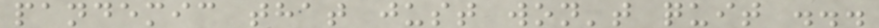pandemic that just won't quit ...
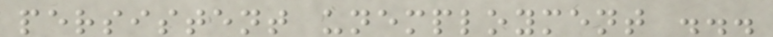persistent unemployment ...
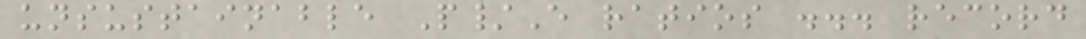unsustainable P/E ratios ... record
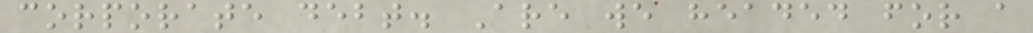corporate debt. Are we headed for a
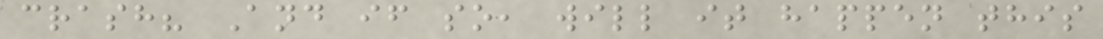crash? And if so, will it happen this
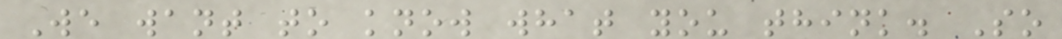We want to know what you think. So
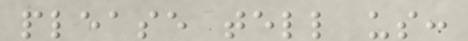please tell us:
